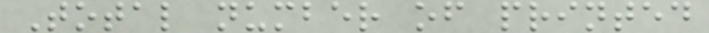Total number of printed
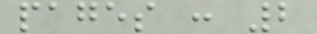pages : 2
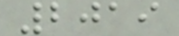2019
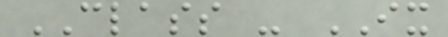CLASS - IX
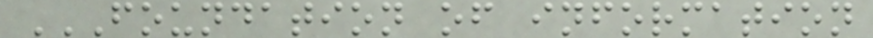FOUNDATION OF INFORMATION
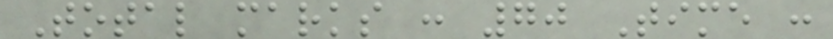Total marks : 70 Time :
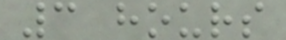3 hours
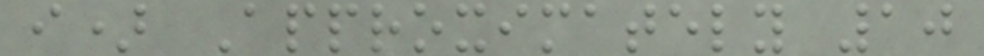i) Approximately 10
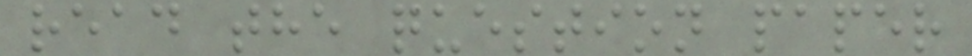read the question paper
